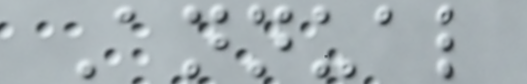Annual
